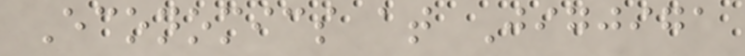Economics at Jigjiga
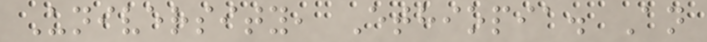University, Ethiopia. An
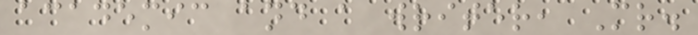academic and a writer, Mr.
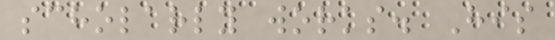scholarly works. His
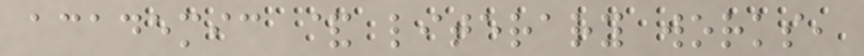academic & literary works,
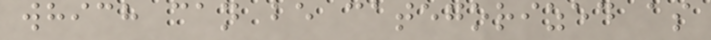which can be categorized as
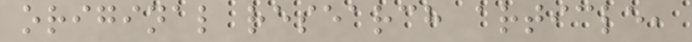original research article,
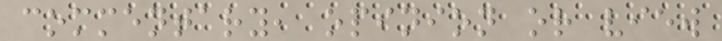commentary, opinion or view
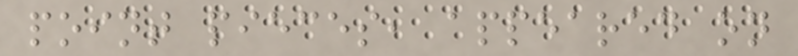point pieces, appeared on
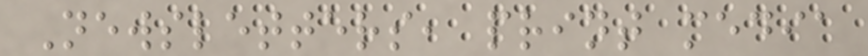Newsletters, print media
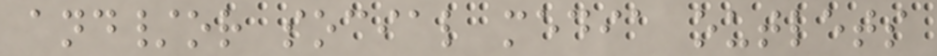and/or social media outlets
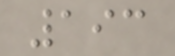193
